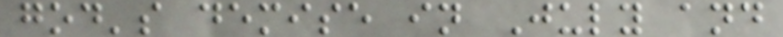god's demise in July and
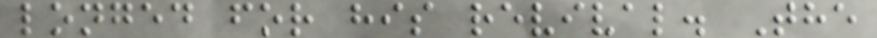longed for his revival. The
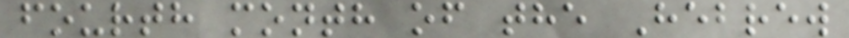fourth month of the Hebrew
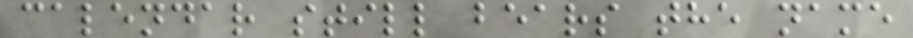calendar still bears the name
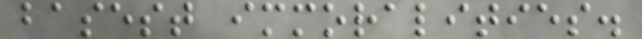basest immoralities.
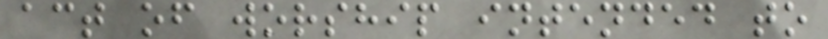act of worship intended to
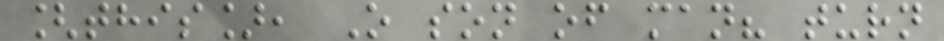[this], O son of man? turn
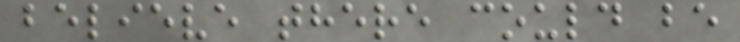believe there could be
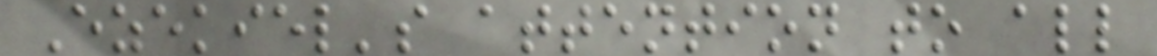Ezekiel's attention to all
